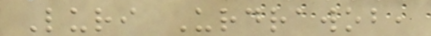Luri Urdrawob,
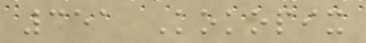351 Kokopix
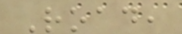Road,
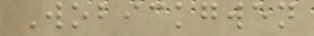Wobickgwen
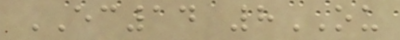EC14 8OU
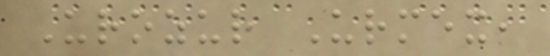Urozur Urmex,
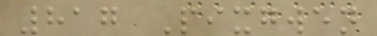817 Pixgwen
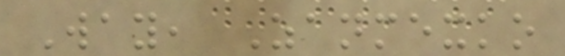Way, Zanmexko
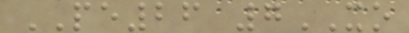PE26 7XO
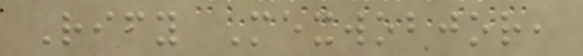Rify Mexwobjor,
